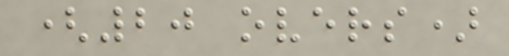(20 overs)
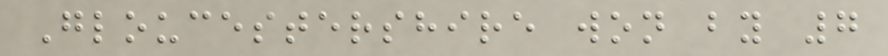Gloucestershire won by 7
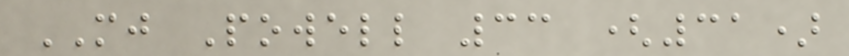MJ Powell 33 (31)
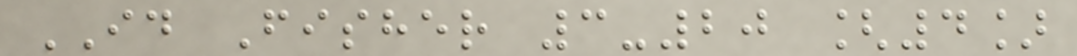ID Fisher 3-20 [4]
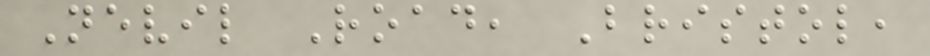Nevil Road, Bristol,
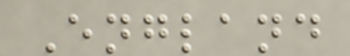England
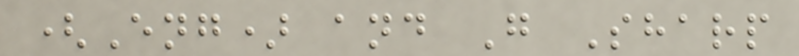(Eng) and G Sharp
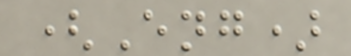(Eng)
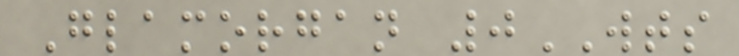Glamorgan 0WTS
